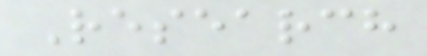Research
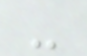-
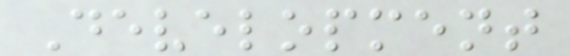Development
